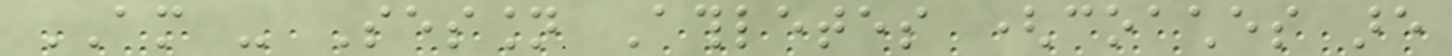AM - Session Athletes (coaches are
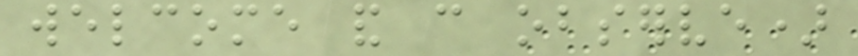welcome and can observe)
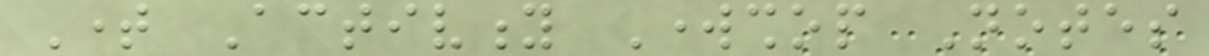Time Activity Workshop Notes
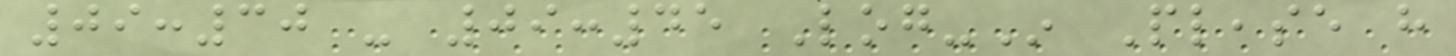09:30 - 09:45 Log-In Please have
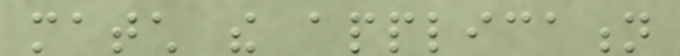match the application
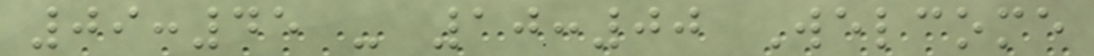09:45 - 10:00 Welcome
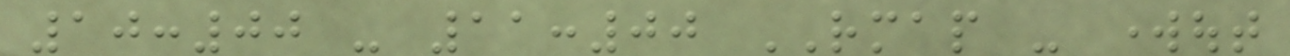10:00 - 11:00 RMAP - workout
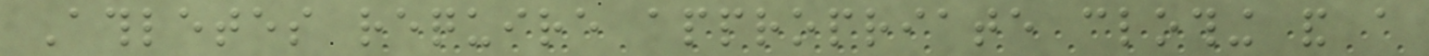Athletes require appropriate clothing and a
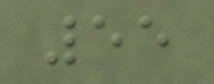55
